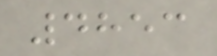4853
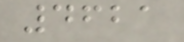4621
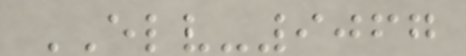ELV-9067
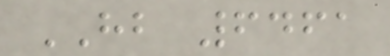HB 6461
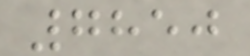7850
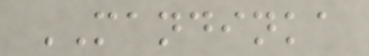MANDINKA
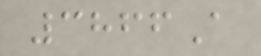3866A
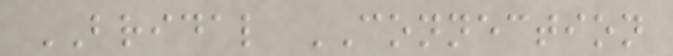BRIDAL CONNECTION
